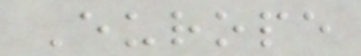Europe
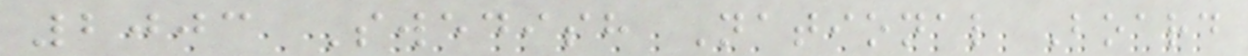2003 Swedish National Board
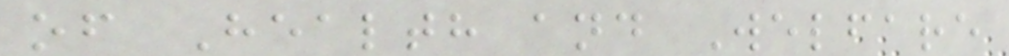of Health and Welfare
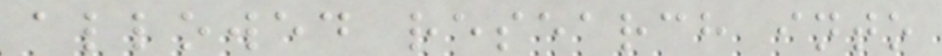allowed research into
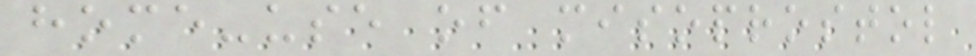home-use of misoprostol
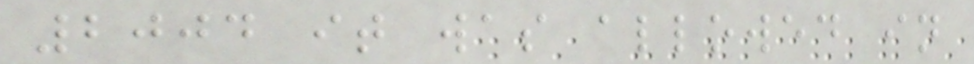2004 it was allowed in
